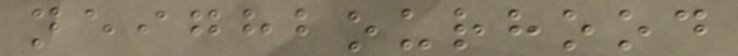neighbourhood
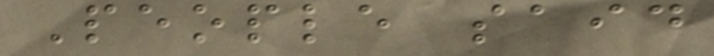People said
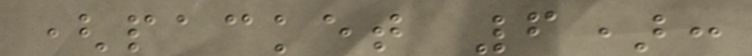(packet 6):
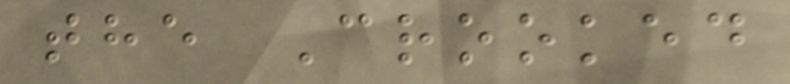the Crooked
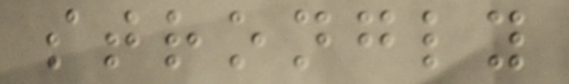strongly
